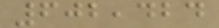602,424
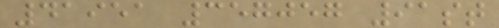41951 357057 91st
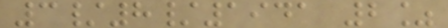3/8/1941 2%
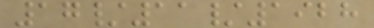17/11/1928
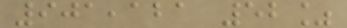901,121 52%
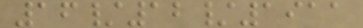16/12/1911
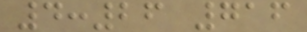4:26 716
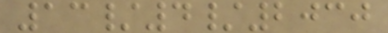13/4/2030
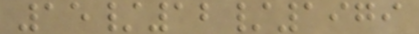15/12/1979
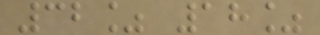32% 18%
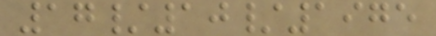17/10/1975
